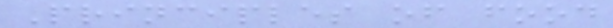Principles of food
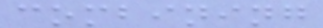combining
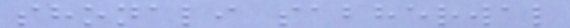shonali sabherwal
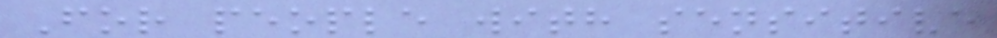For people with sensitive
